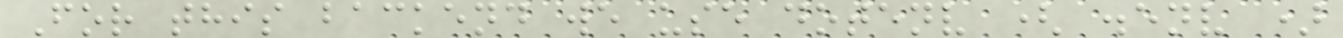For this backend we use dotenv ( .env )
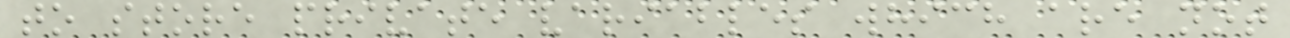to store private variables which are not
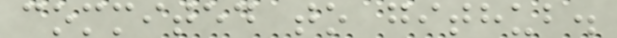commited to github.
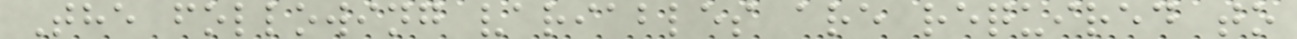The following variables are required to
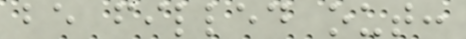be filled out:
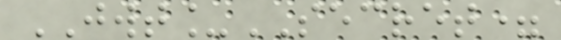JWT_SECRET=
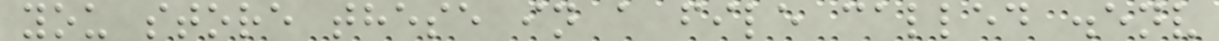you store these in a file called .env
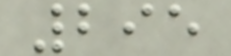295
